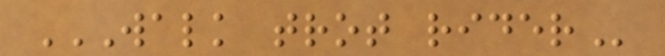WALK TROT RIDER
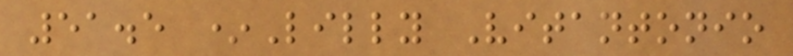51.5 *Lilly Vitantonio
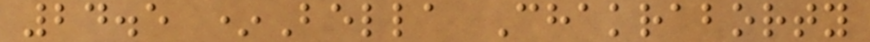24.5 *Bella Chakraborty
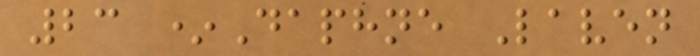23 *Daphne Laven
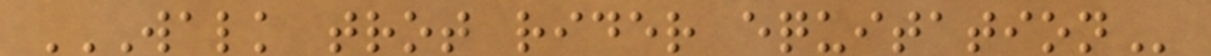WALK TROT RIDER EQUITATION
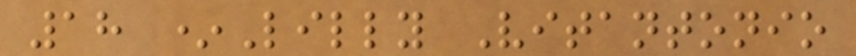18 *Lilly Vitantonio
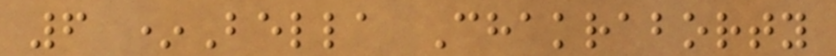6 *Bella Chakraborty
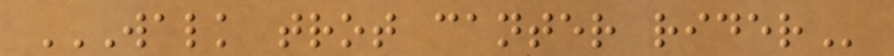WALK TROT CANTER RIDER
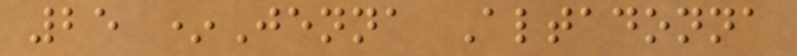25 *Jenna Altadonna
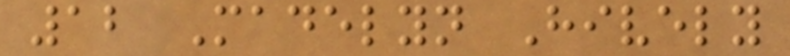12 Madelyn Hively
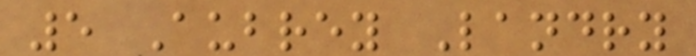5 Aubrey Landry
